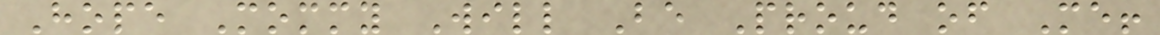Hope Mommy Will Be Proud of Me!
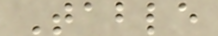Table
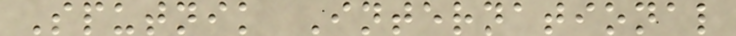Sputnik International
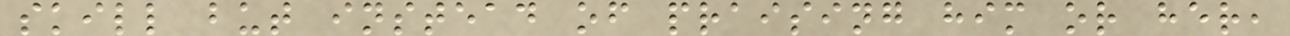skill but instead of praising him or her,
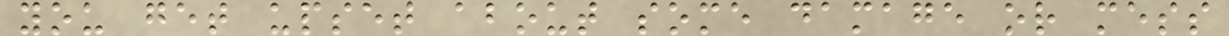you get upset about some damage or mess
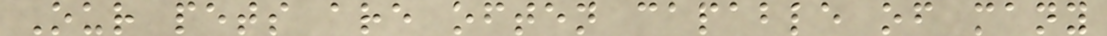Our pets are often capable of many
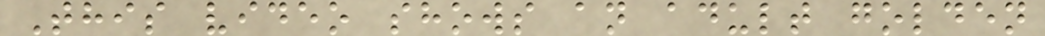This video shows an adult golden
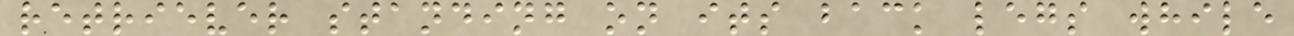retriever standing on its back legs while
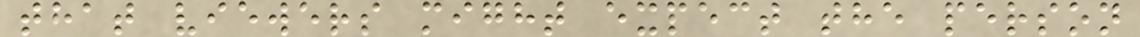that viewers might expect the person
